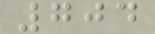704
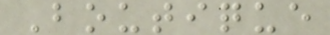Boutique
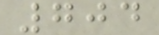704
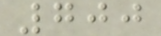700
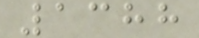1388
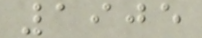1905
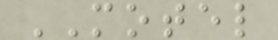MOTEL
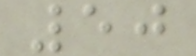50
